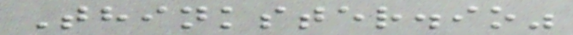Thinkster.io"
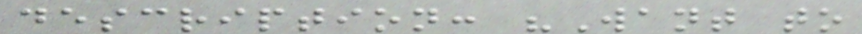description: "Want to
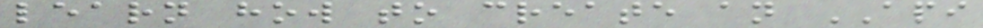learn how to create an API
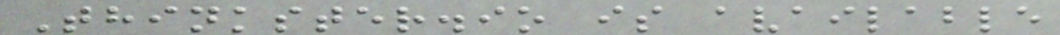Thinkster.io is available
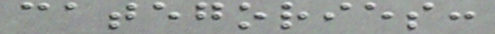categories:
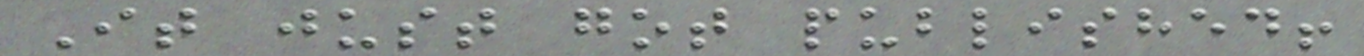It just got published!
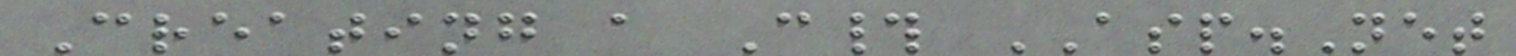Creating a C# ASP.Net
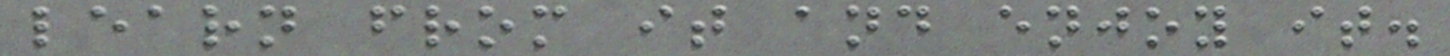learn from it and enjoy it.
